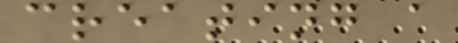creating a
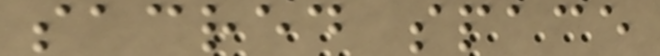sacred space
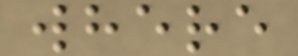where
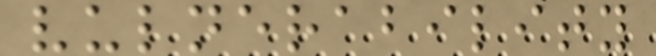vulnerability
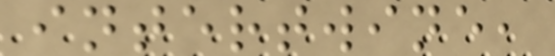intertwine,
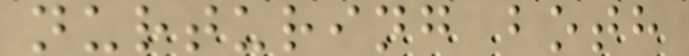nurturing both
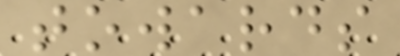towards
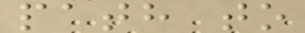path to
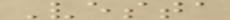Vesta
